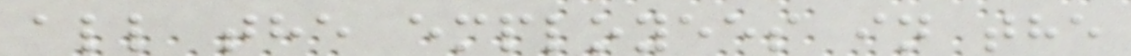all the employees in the
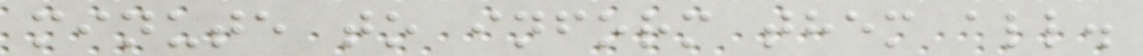minute to inform them all.
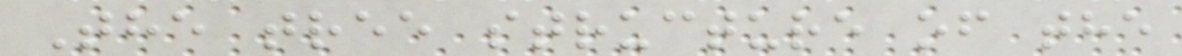The tree structure of the
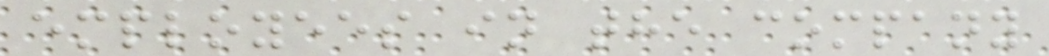employees in the company
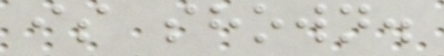is shown.
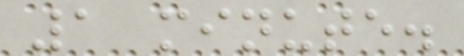1 minute.
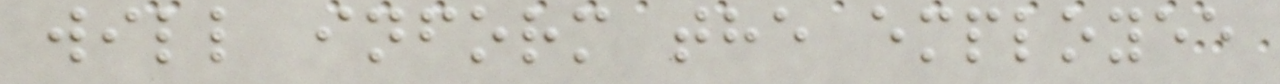will inform the employee
